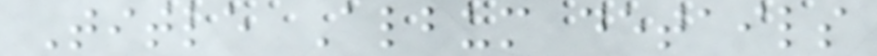Title Album details
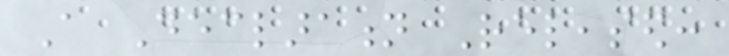A Declaration Released:
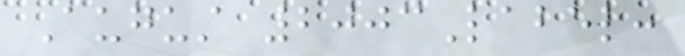August 2003Label:
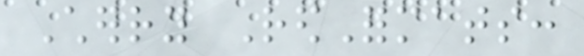Cherry RedFormats:
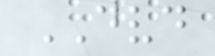DVD
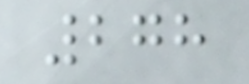278
